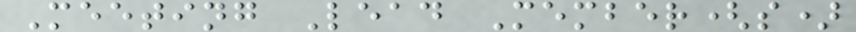Meeting Lead Member(s)
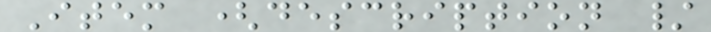Item (description /
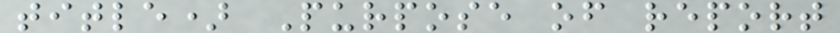title) Purpose of report
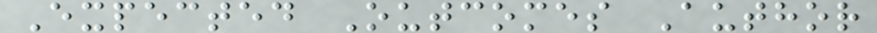Expected Outcomes Author
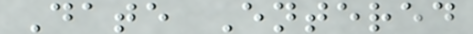Date Entered
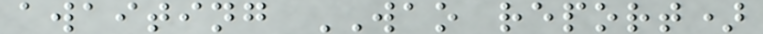awaiting WAO report)
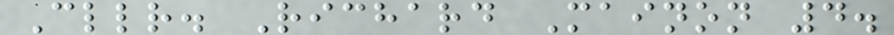Cllr. Richard Mainon 4.
